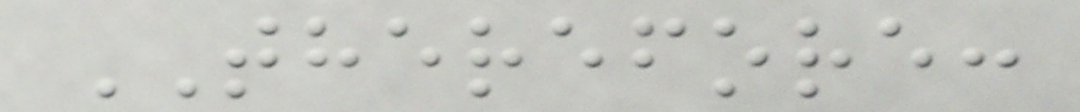THEREFORE:
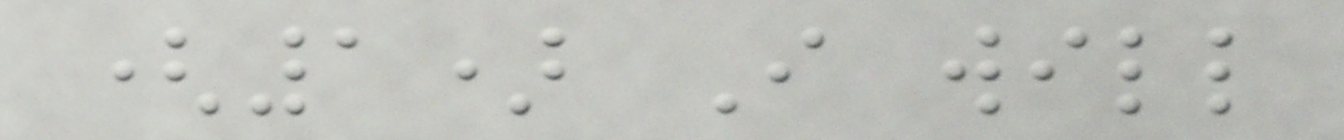(1) I will
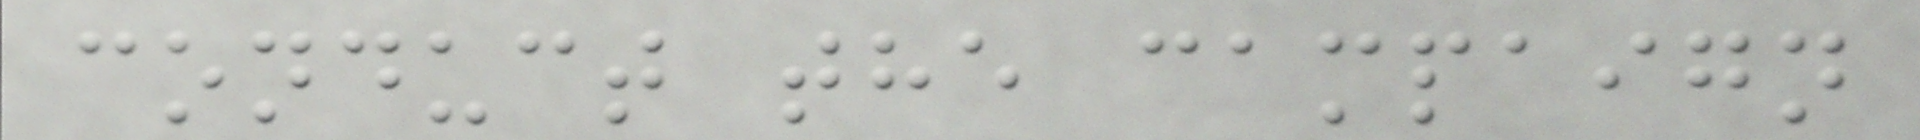conduct the campaign
